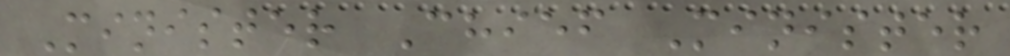Minister Chief Minister
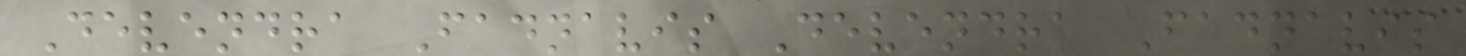Devendra Fadnavis Devendra Fadnavis
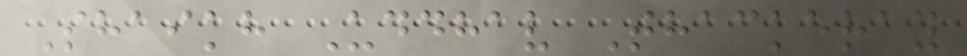Shaikh Uddhav Thackeray
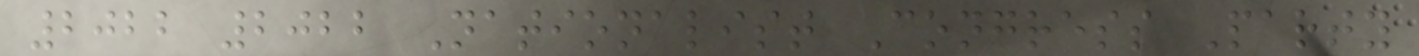2022 2022 Nationalist Congress Party
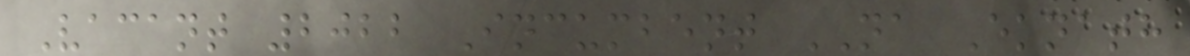Vacant 2022 Incumbent NA Eknath
